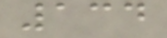134
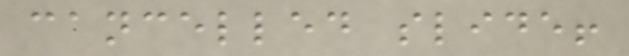cancelled slide!
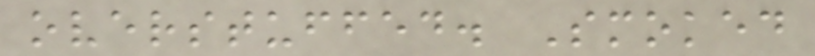overstuffed. Smoked
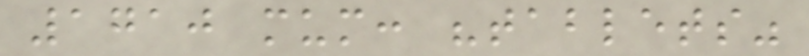1710 mum: "tablets"
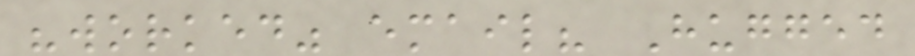"worked" email? Hugged
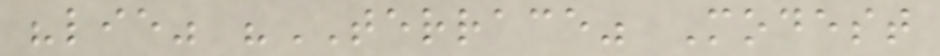"lie" "TERRACE" Modest
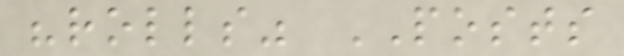"rolls" POSTS
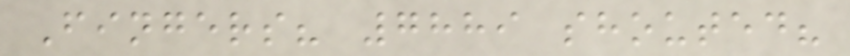Fingers? 7889 shouted?
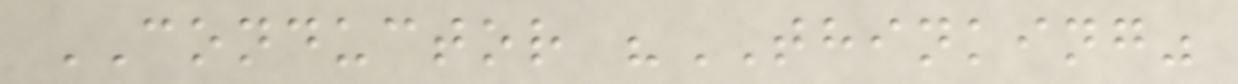CONDUCTOR "THINKING"
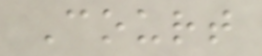Court
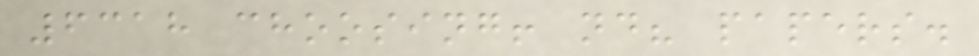6318 choosing! nd? papers.
